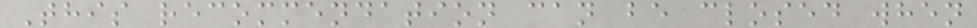This recommendation can be closed when
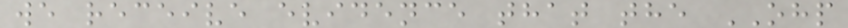we receive evidence that the OHP
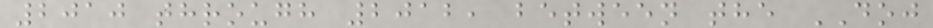2010 through 2012, between the DOJ
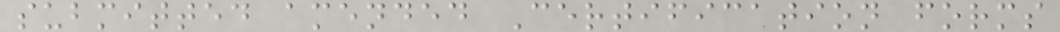submitted amended Certification forms
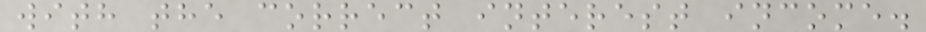with the correct interest income.
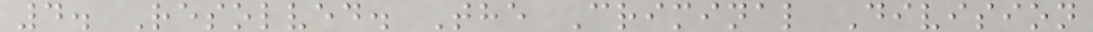4. Resolved. The Criminal Division
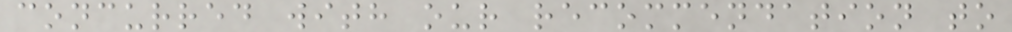concurred with our recommendation to
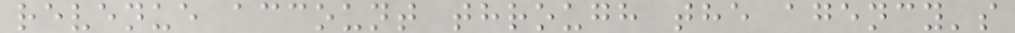revenue account through the agency's
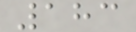183
